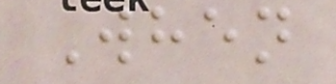When
